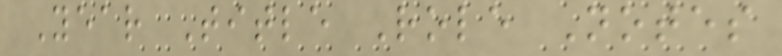Year Title Role Notes
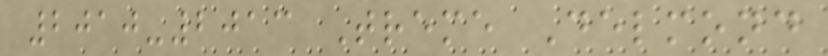2010-2013 Treme Delmond
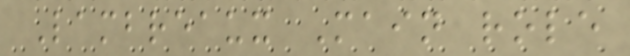Lambreaux Main role
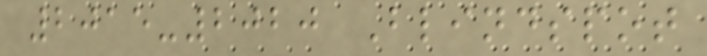2015-2020 Blindspot
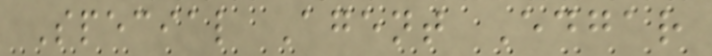Special Agent Edgar
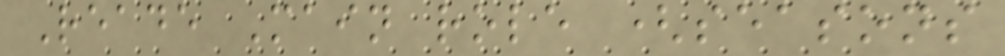Reade Main role (seasons
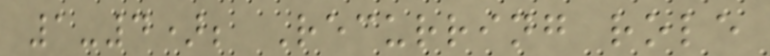1-4); Recurring role
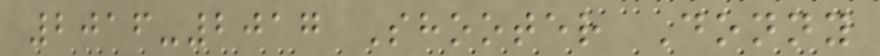2016-2017 Shooter Donny
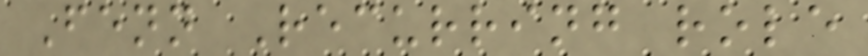Fenn Recurring role
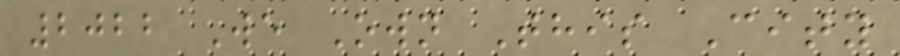2022 We Own This City
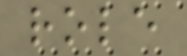role
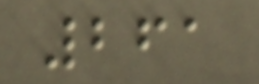261
